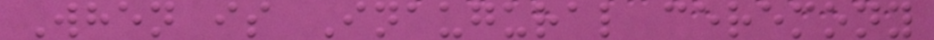When is Inaugural ceremony
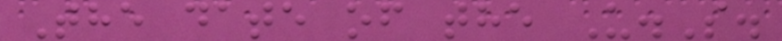The date of the U.S.
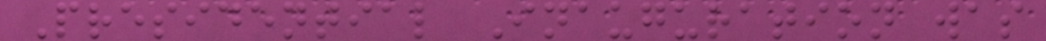Presidential Inauguration was
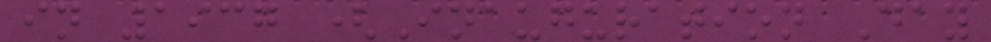in 1937 (Inauguration Day
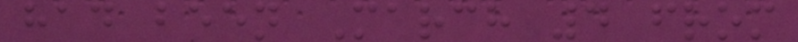had been March 4 from
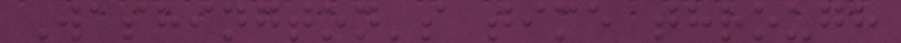Washington's time through
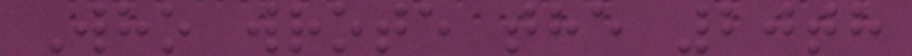Who wrote the 20th
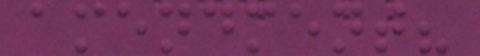amendment?
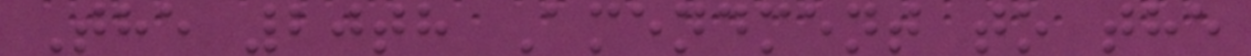The 20th Amendment to the
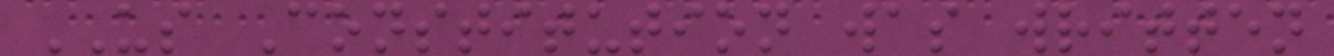US Constitution was written
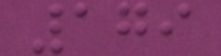179
